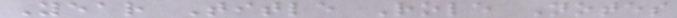Year Title Role Notes
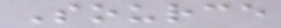Source
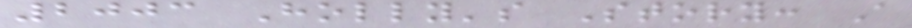2003 Holly's Story: A
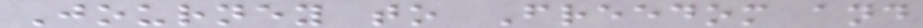Journey to Freedom and
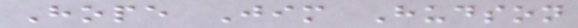Hope Jim Hudson
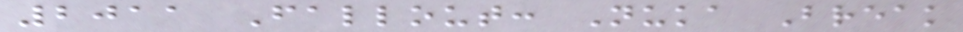2011 Fallout: Nuka Break
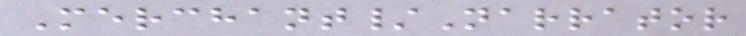Merchant/Narrator
